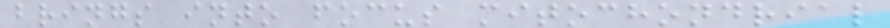brings into focus mitochondrial
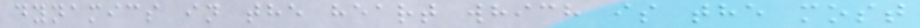dynamics in the heart which is the most
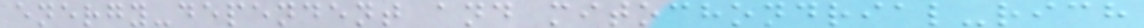energy-dependent and mitochondrial-rich
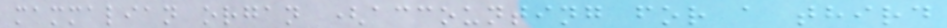mammalian organ (accounting for a third
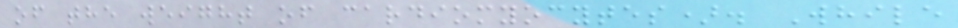of the weight of cardiomyocytes). While
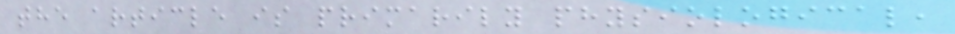the article is primarily physiological,
